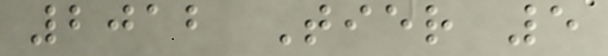2012 Tier 5
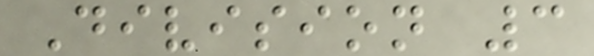Division 3
